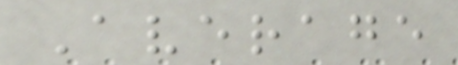Average
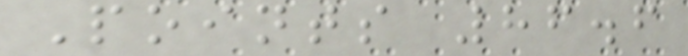Points 86.6
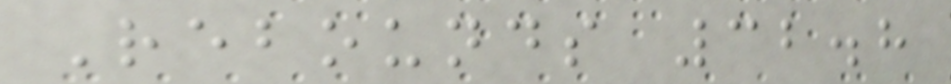Rebounds 32.8
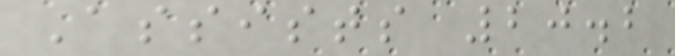Assists 20.2
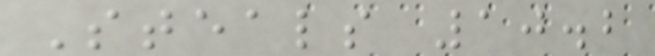Steals 10.2
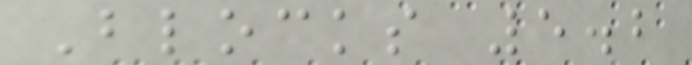Blocks 5.2
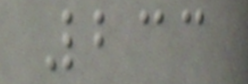233
